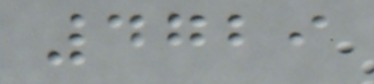4729
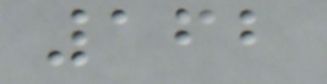162
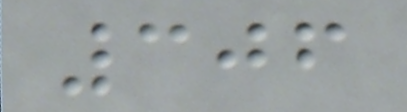306
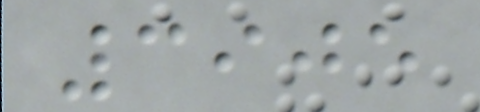3905
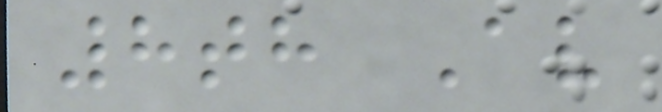8th Av
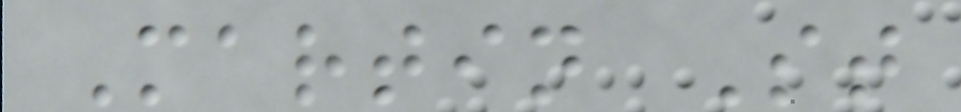Martin St
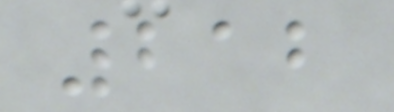212
